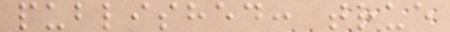published: true
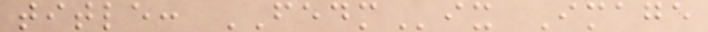title: FEDMix Image
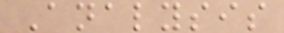Analysis
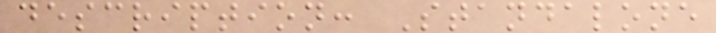description: Standalone
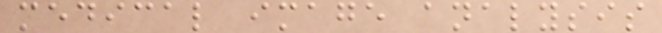medical image analysis
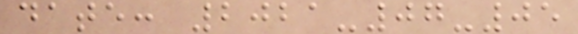date: 2021-07-05
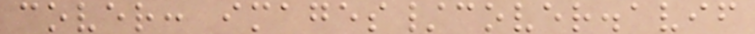cover: images/cover.avif
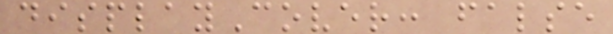displayCover: false
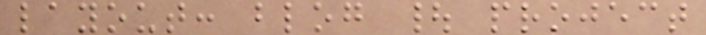layout: blog | project
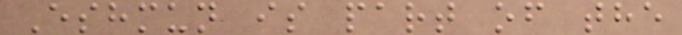Eshmun is part of the
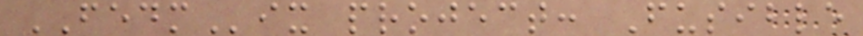FEDMix project: Fusible
